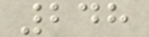248
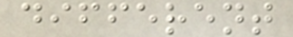different
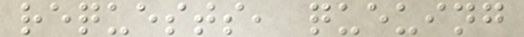requests, queuing
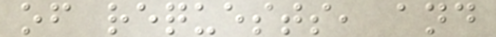of requests, and
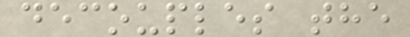decouples the
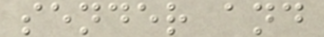sender and
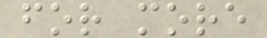for more
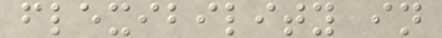flexibility in
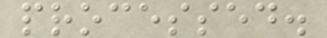processed.
